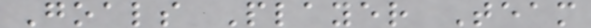Goals Player Team
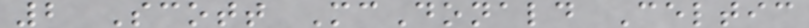2 Scott McDonald Celtic
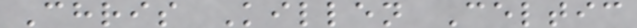Chris Killen Celtic
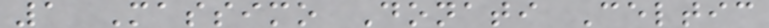1 Massimo Donati Celtic
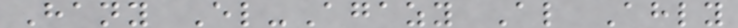Hany El-Agazy Al Ahly
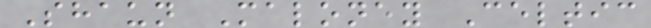Shaun Maloney Celtic
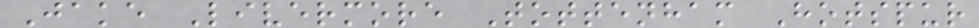Jake Livermore Tottenham Hotspur
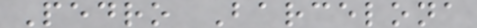Pedro Barcelona
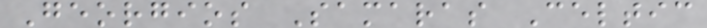Georgios Samaras Celtic
